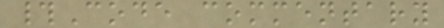#Code commentary
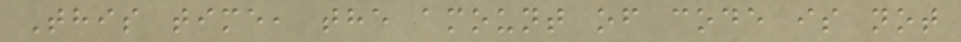This time, the amount of code is not
